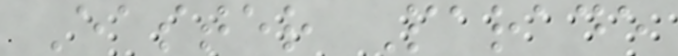Easter Parade
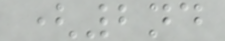(2nd
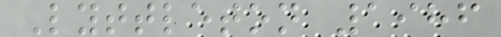Lyttleton 1986
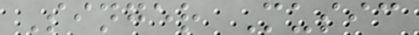Singer Music
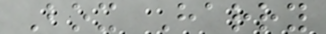Box Harry
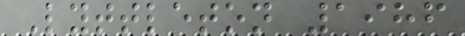Lyttleton 1986
